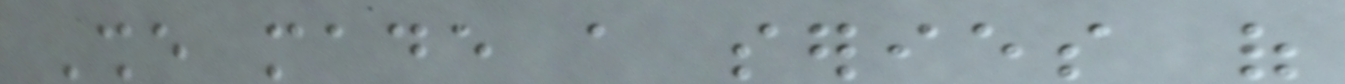She made a series of
